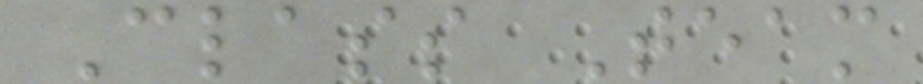Class Team
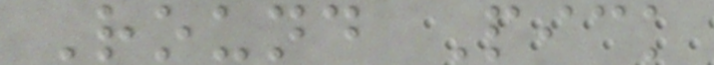Round Pick
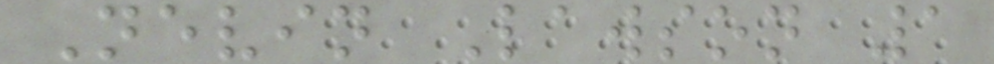Nevin Lawson 1
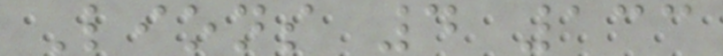Lions 4 133
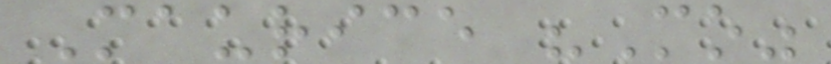Maurice "Mo"
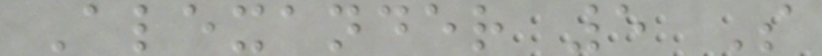Alexander 5 S
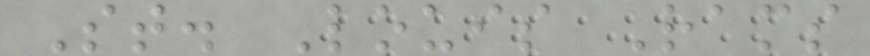St. Louis Rams
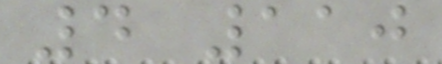4 110
